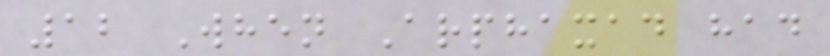12 When Arphaxad had
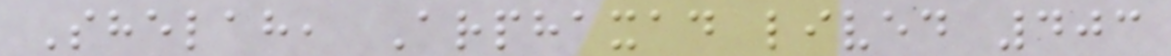Shelah, Arphaxad lived 403
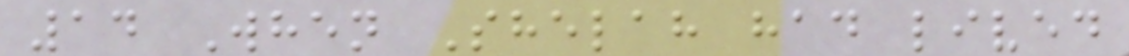14 When Shelah had lived
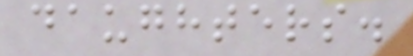daughters.
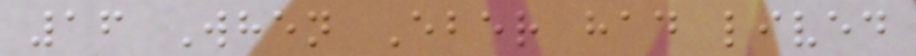16 When Eber had lived
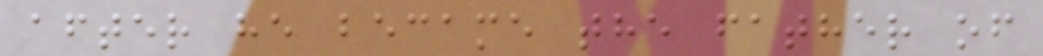after he became the father of
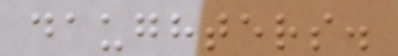daughters.
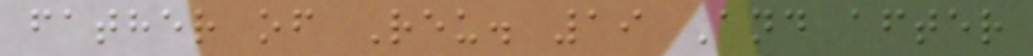father of Reu. 19 And after
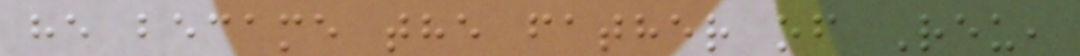he became the father of Reu,
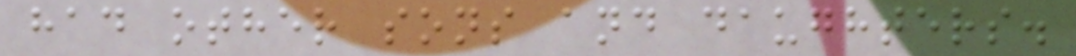had other sons and daughters.
